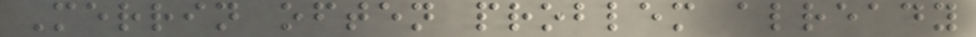Merrin often problem already
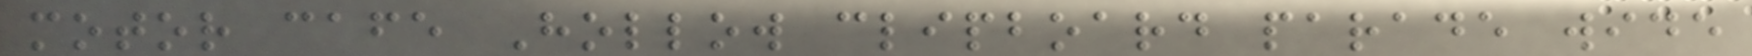motor cafe Hollow clipboard parade wide
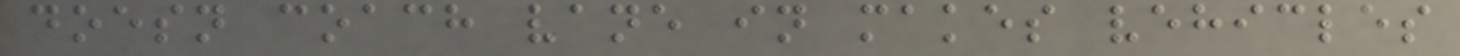doesn coach vane in makes vehicles
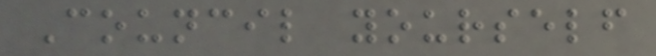Council yourself
